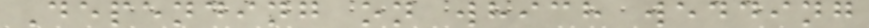Depending on which wedding
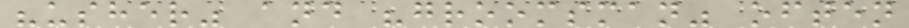"usher" and "groomsman" often
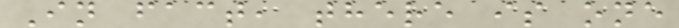In fact, there is one
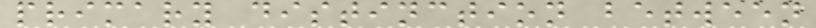primary distinction between
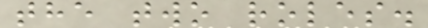the two roles.
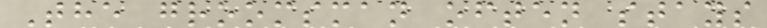The groomsman often stays
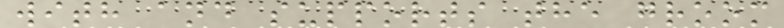with and supports the groom
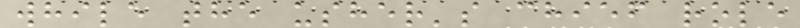while the usher's chief role
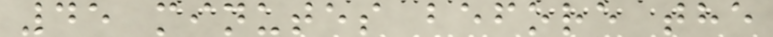45 minutes before the
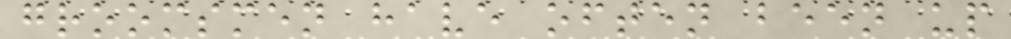groomsmen have often been up
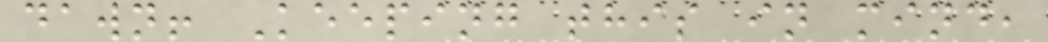dawn! Keeping this in mind,
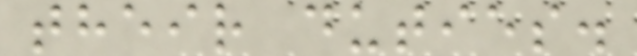their duties.
